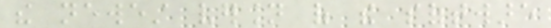the newest version of the software
